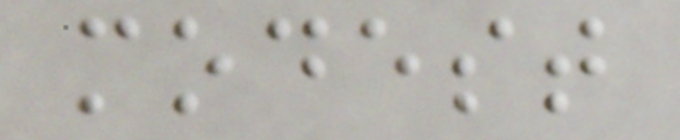modest
